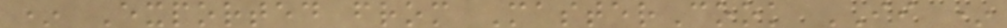* Exported from MasterCook II *
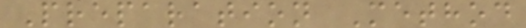Preparation Method
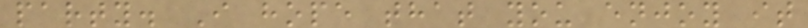party. I hope that you enjoy it
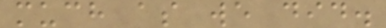much as we did.
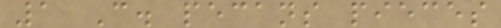1 C. pecans pieces
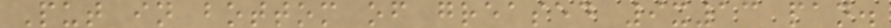Put in bottom of greased 9x13 pan.
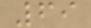69
